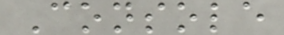Console
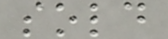sold
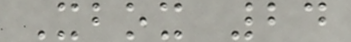Xbox 24
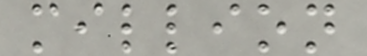million
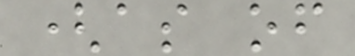(as of
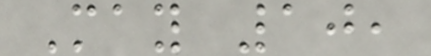May 10,
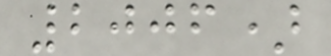2006)
